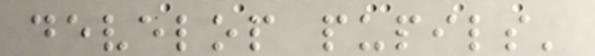develop pupils'
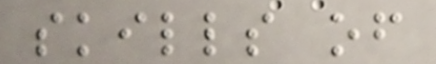skills of
